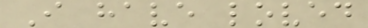I have loved
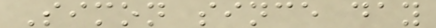Simon since day
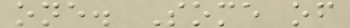one. Some of
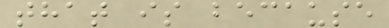that is because
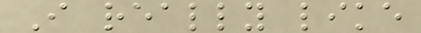I really like
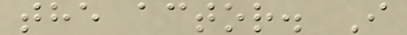the actor. I
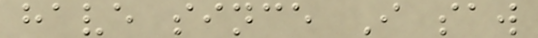have since I saw
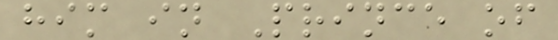him in Prince of
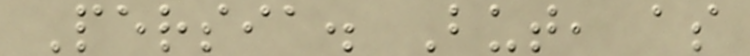Persia. But, as
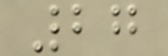27
